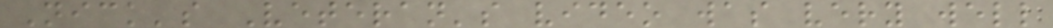Nick's Veteran's video was very well
